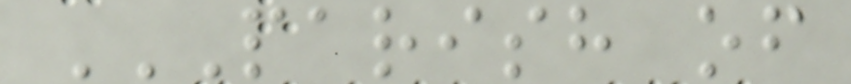PARISH OF
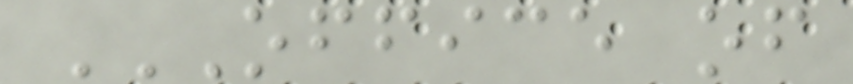OFFICE OF
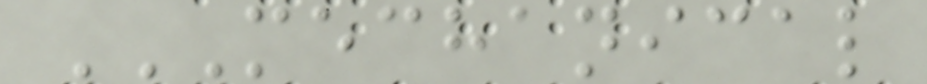MECHANICAL
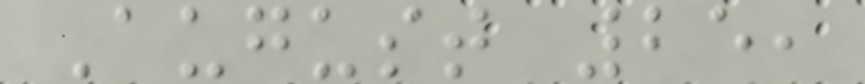August 25,
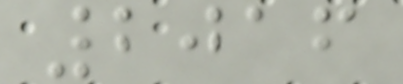2016
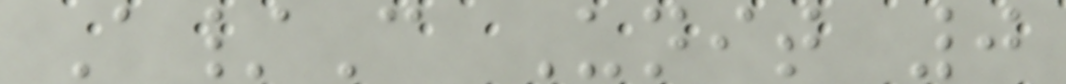A/C Unit 0
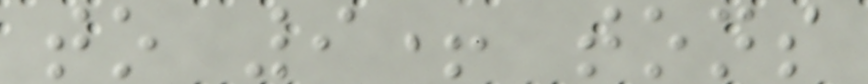to 9+ tons
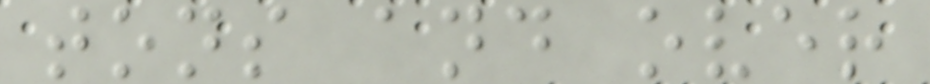tons and over
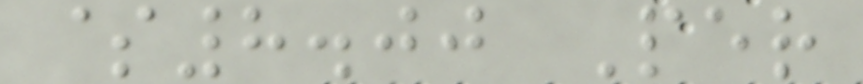$8.00 Per
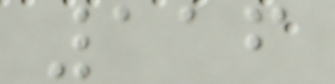116
